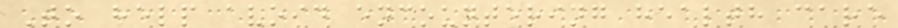To help avoid encountering health care
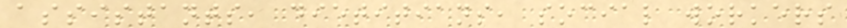assistants, dietitians, social workers
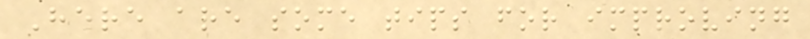Here are some tips for improving
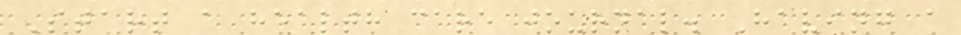Start a health care journal. Having a
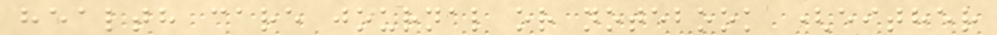health care journal or notebook (either
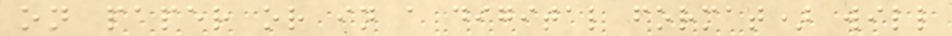on paper or in a digital format) will
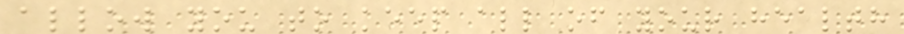allow you to keep all of your health
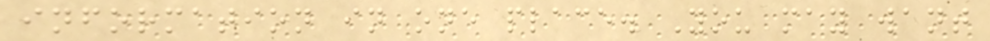information in one place. You may want
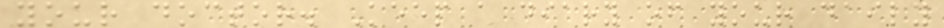your doctor. Keep a diary of your daily
